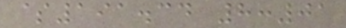$191.34 8:01
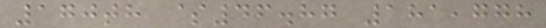170th $46.87 181,778
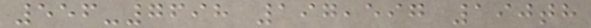556-7698 197,597 190th
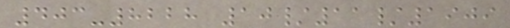403-8228 10/11/1909
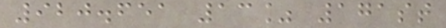920.651 13% 171st
